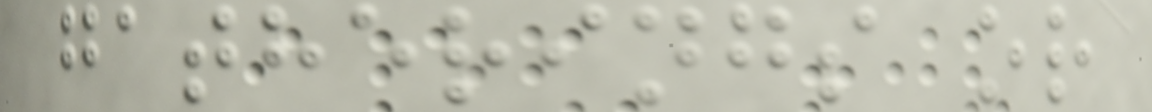gatherings or
